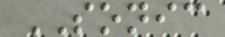SONIC
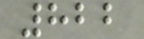822
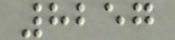8257
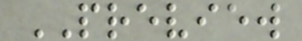PREVIEW
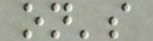on's
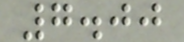7.00
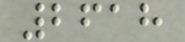2618
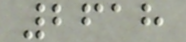2618
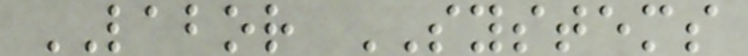LABOR SYSTEMS
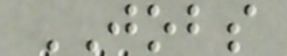JOBS
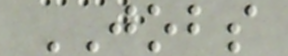JOBS
